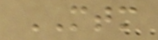MTM
